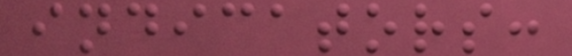indicators:
